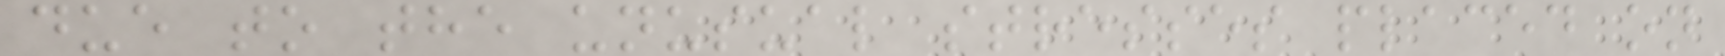due to the unusual stresses placed on
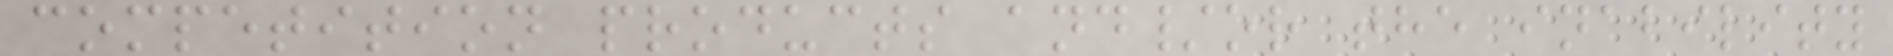competition products and/or the inability
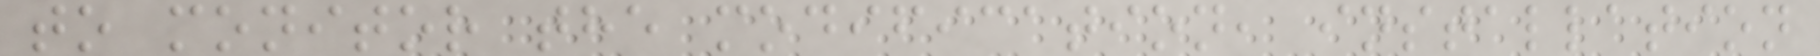to monitor the modification, installation
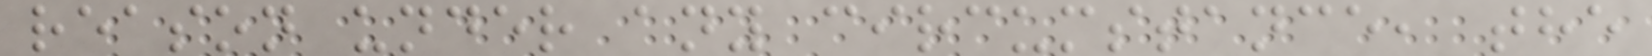reason under any circumstance, the
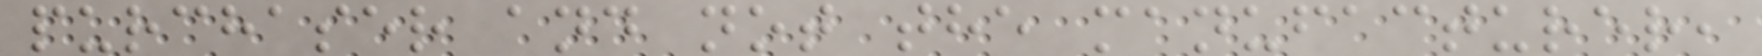purchaser and not the manufacturer,
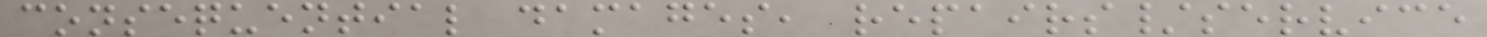consequential damages, repairs/service
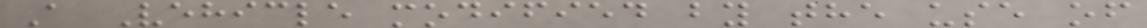A Vehicle modified by the use of
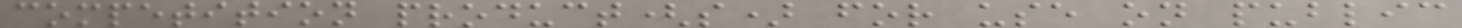competition product(s) for use on public
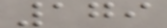179
